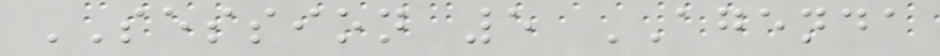SESSION 5 AGENDA
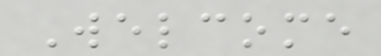Welcome
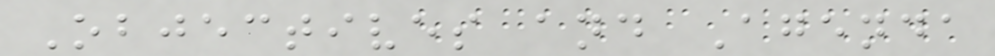Objectives and Agenda
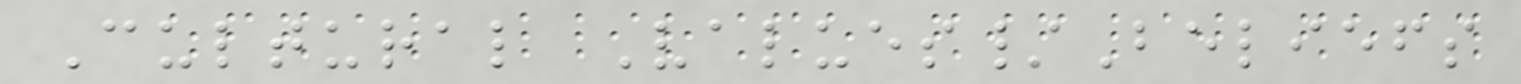Cultural Values/Beliefs
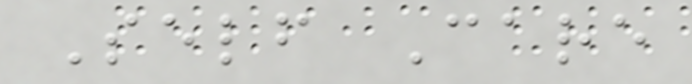Self Care
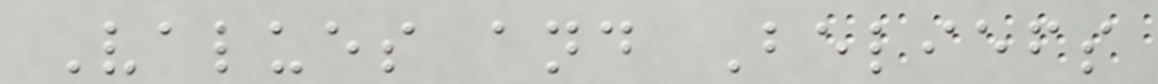Values and Beliefs
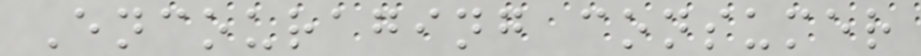Encouraging consumer
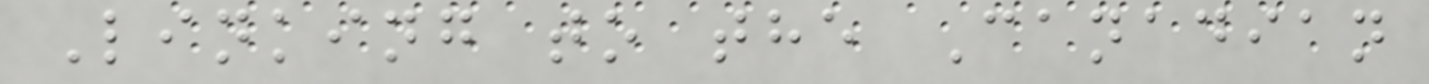Linking to the Canadian
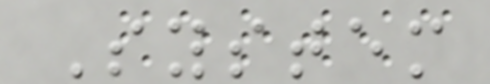System
